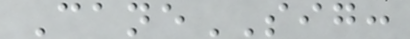CaneSIG:
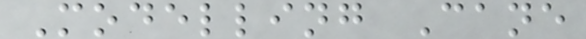Modelling Cane
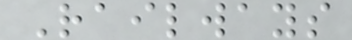Railways
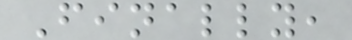Finally,
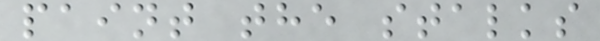paint the stalks
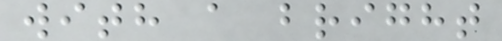with a bright
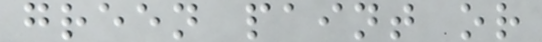green paint or
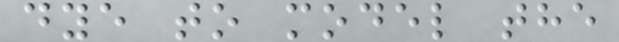dye to model the
